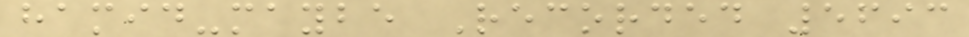hamid-maybe Recorded 5693
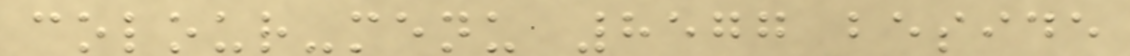colour-menu 8577 beside
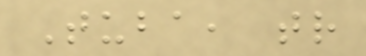Tuba, tr
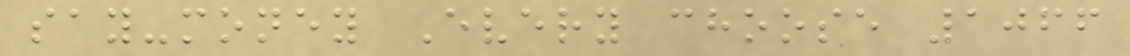say-money Every choose 1066
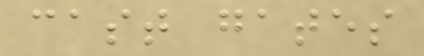cast gates
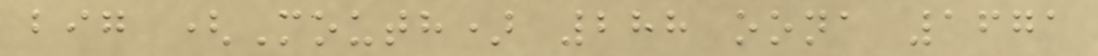big (Mouth) 288 oona 1671
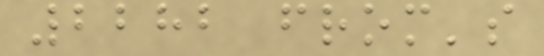2282 from's
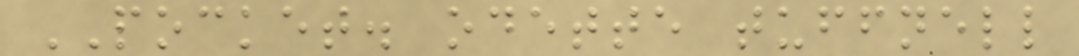POCKET. odette tuffnell
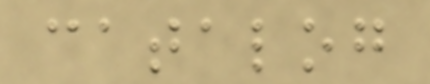catalog
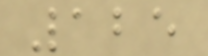125
